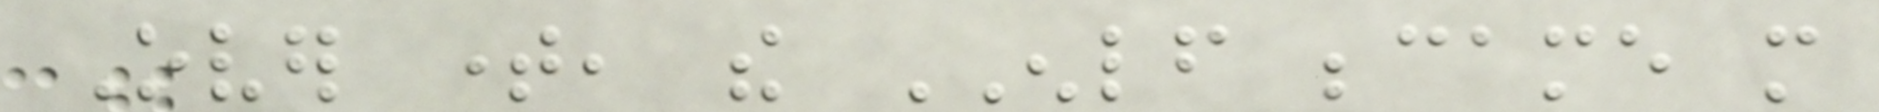Over time, the ENLF became more
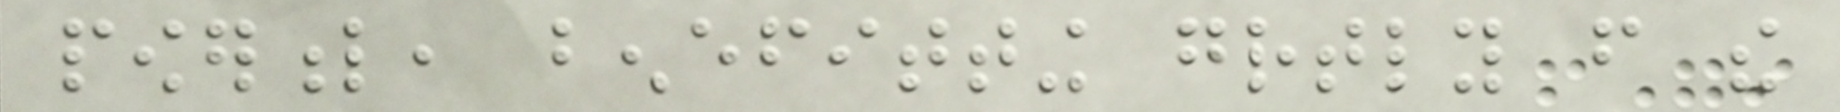powerful, benefitting greatly from the
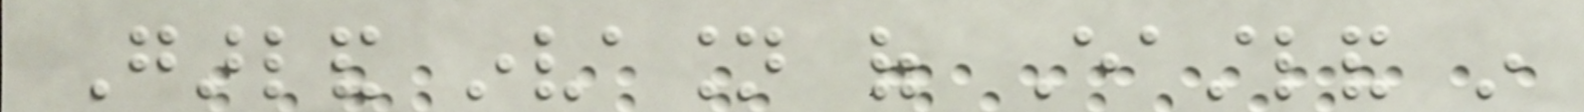Garland invasion of Eastland in
